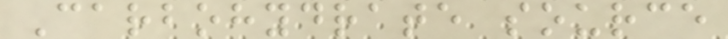Carbohydrate source
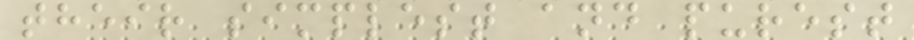their simplest and purest
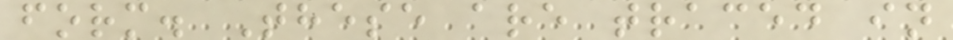form. These are traced in
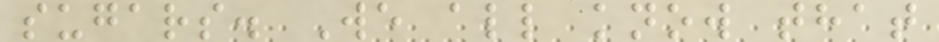sugars. We all know that
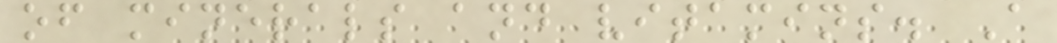of minerals and vitamins. A
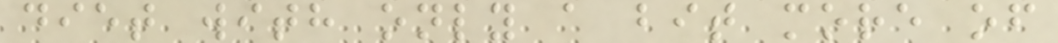diet with only a bit more of
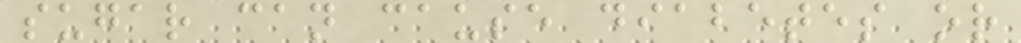sugar can cause diabetes or
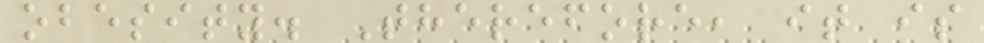obesity. Therefore, it is
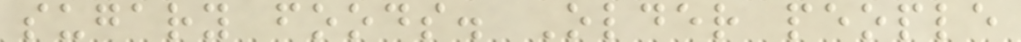sugary foods. Older people
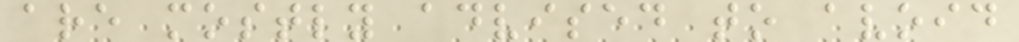are mostly advised to avoid
